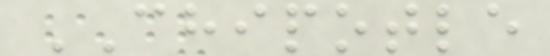CHIPOTLE
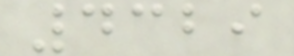4329
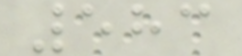583
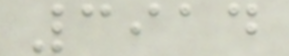3914
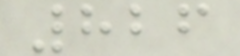826
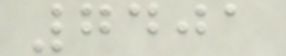7401
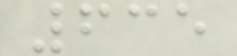635
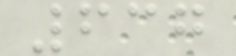637
